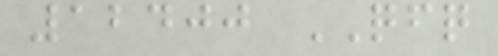12400 QFQ
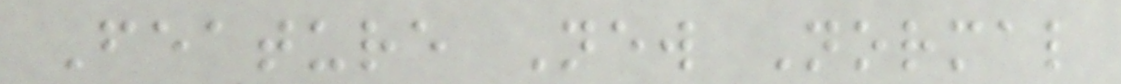Feature New Normal
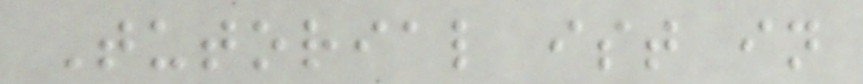Tutorial ist in
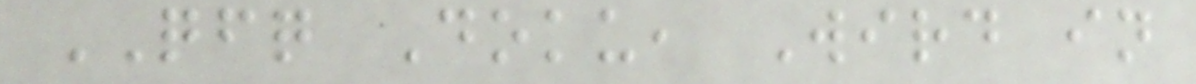QFQ Doku, Wird in
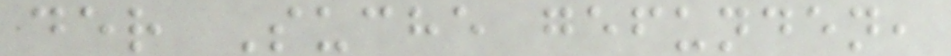der Suche gefunden,
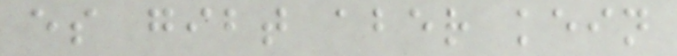es gibt aber kein
